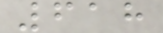618
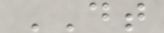DT
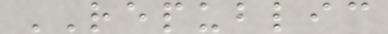REPUBLIC
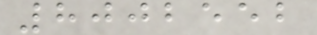8002552
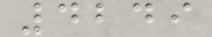4249
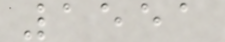1551
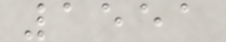1551
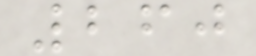260
